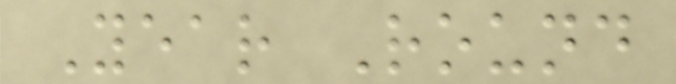Year Round
